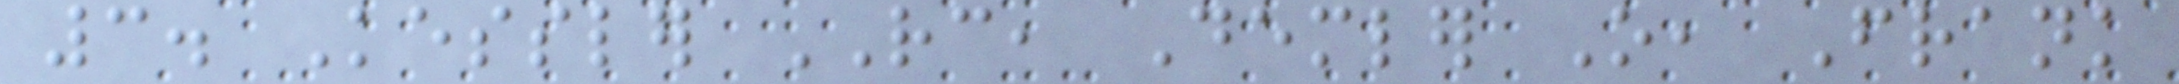3. Kessler RC, Demler O, Frank
